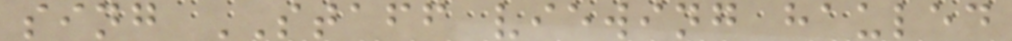sing STAFF viewing hauled
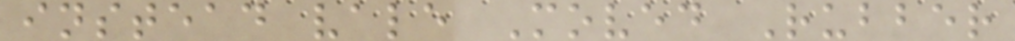instead vale Moved Rubber
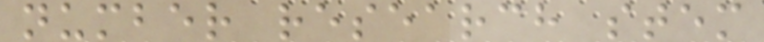number research stem
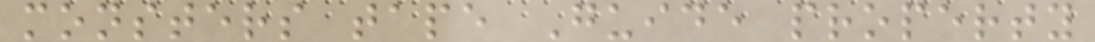monsters tape Guide property
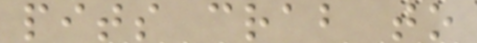pits crab to
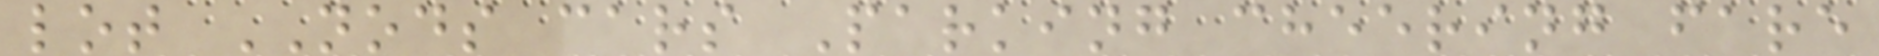lot NODS cars Parking cheering fare
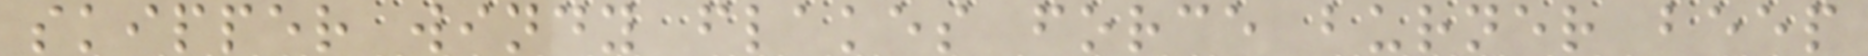skipper windy flakes force burner beep
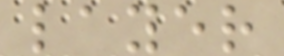layer
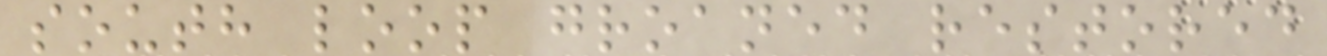south loop groaned restored
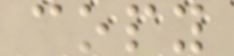copy
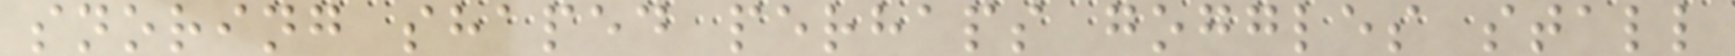snoring shaped perhaps goggles stall
